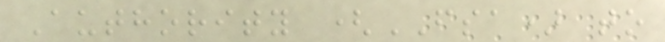Authority (FSA) to
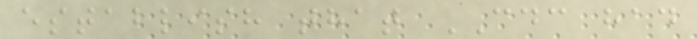establish that CDC had
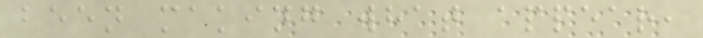been making what appear,
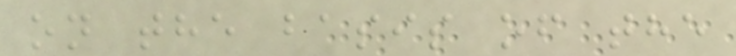on the basis of the
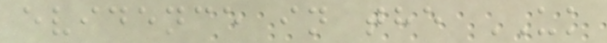evidence in the UK
